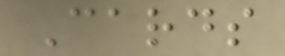Cards
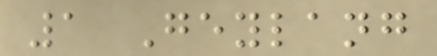1 Geylang
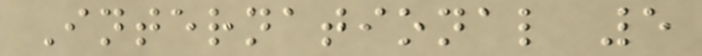International 5
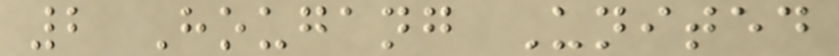2 Hougang United
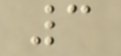3
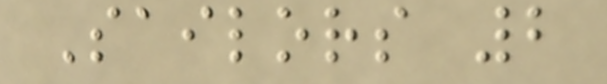Sailors 2
